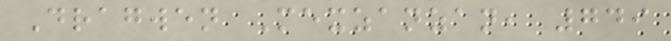Dragwen Mexzanzan, 749
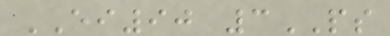EI90 3PS
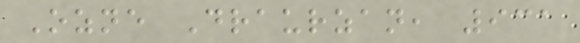Ozne Draurzan, 931
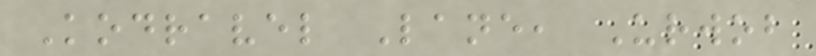Kodravel Lane, Urwob
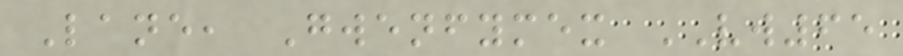Lane, Gwenfymex VW65
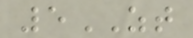5ZT
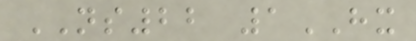NS22 1HX
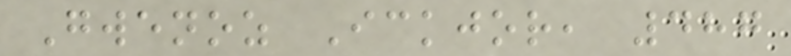Gwenoz Ickjor, 487
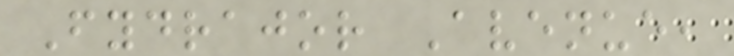Fydrajor Avenue,
